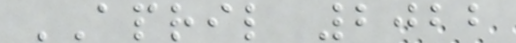APRIL 2022
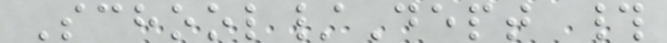School/Dept #
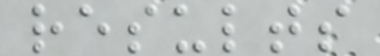results
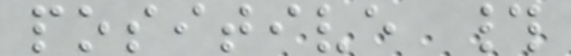positive #
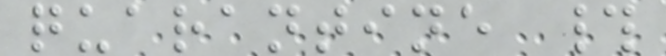quarantine #
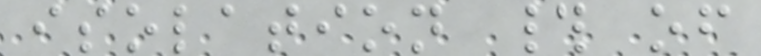isolation # of
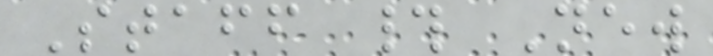Staff # New
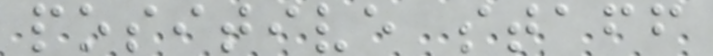positive staff
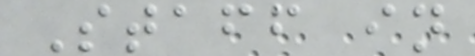Staff in
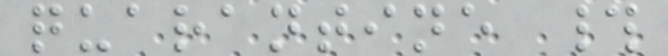quarantine #
